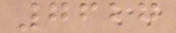7627
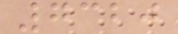7320
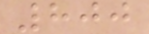800
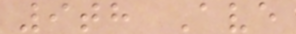9th Ave
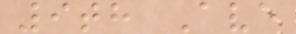9th Ave
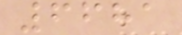6681
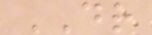DR
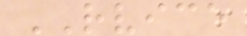RVICE
